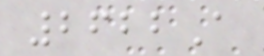2622A
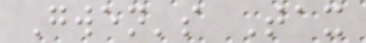Gwen's Tax
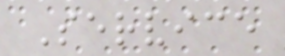Service
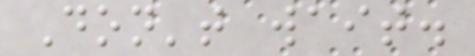Don't wait.
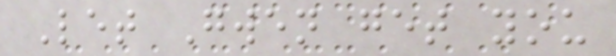Let Gwen get you
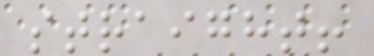straight!
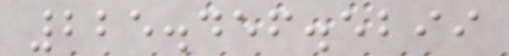225.456.5299
